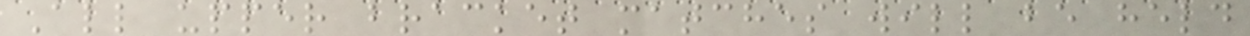All upper bracket matches will be held
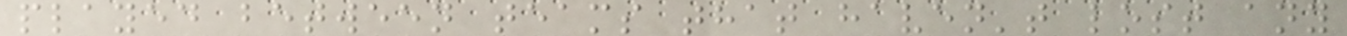played between teams that haven't lost any
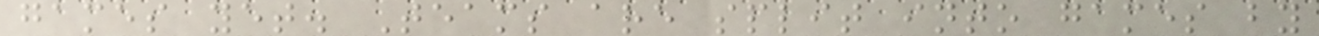games yet. Teams are split into games by
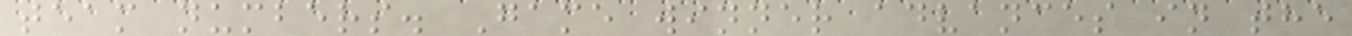team numbers. Game winner advances in the
